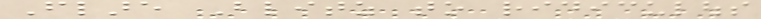Flare Blitz to ridiculous
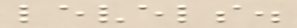levels.
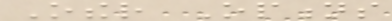Other Options
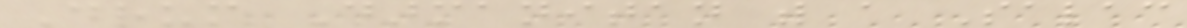Drum Darmanitan with a Salac
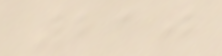210
